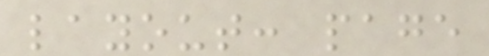layout: page
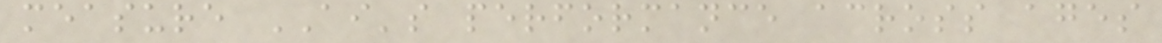measure AI's performance across ages
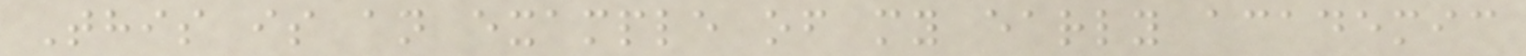This is an example of my early academic
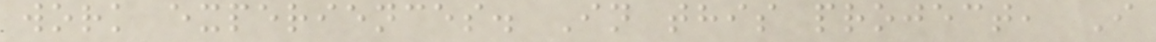work experiences. In this project, I
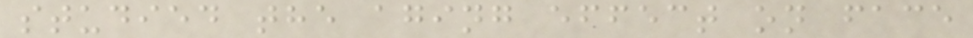studied the aging effect on face
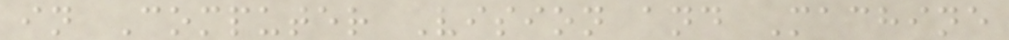in Computer Vision and Machine
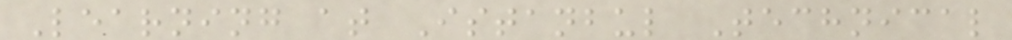Learning at Istanbul Technical
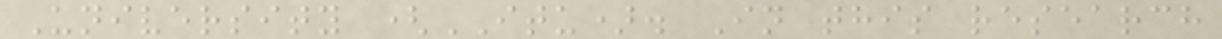University (ITU). In this research
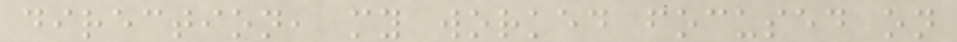direction, my worked focused on
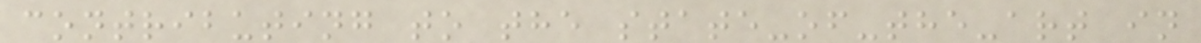contributing to the state-of-the-art in
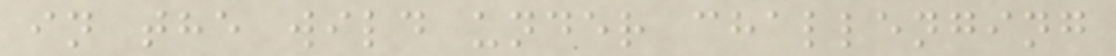in the wild under challenging
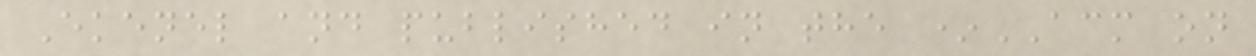Ekenel and published in the *ACM on
